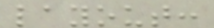layout:
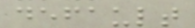default
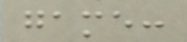game:
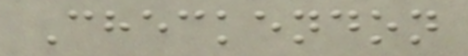Checkendon
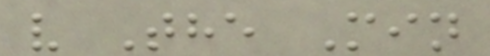v The Min
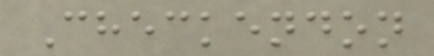Checkendon
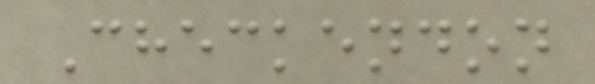Checkendon
